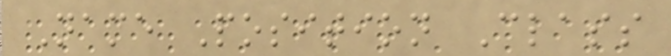Name Position Class
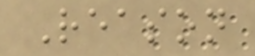Reason
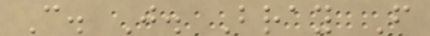C. J. Bray F
